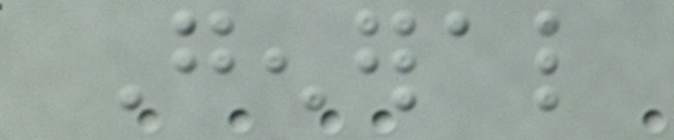General
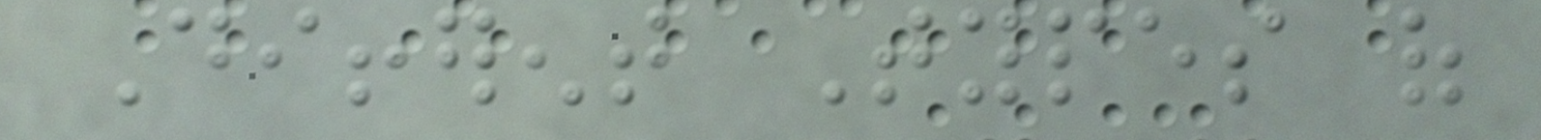Different Types of
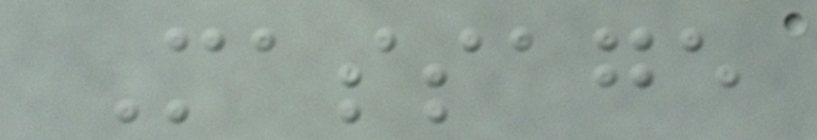Massage
